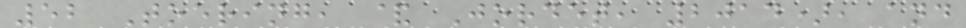52 Toering, & Jordet, 2014), and
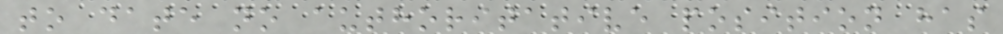to date no authoritative position has
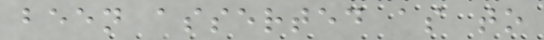been asserted as to
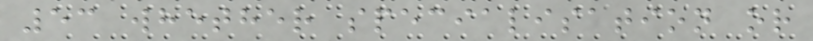53 whether specialisation or
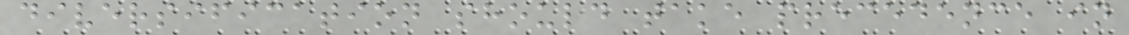diversification should take precedence in
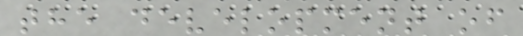the development of
